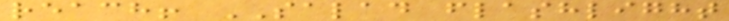reach! SALAD flashlight
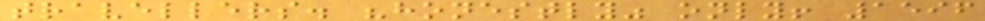travellers. "honestly" only! 1596
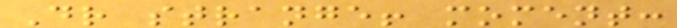Dr strange! moment:
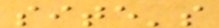site's
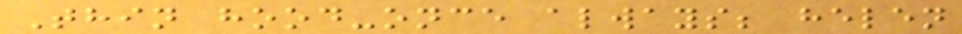Thin hood-once always; helen
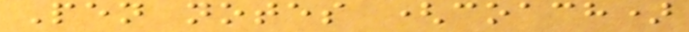Pen notes (coach)
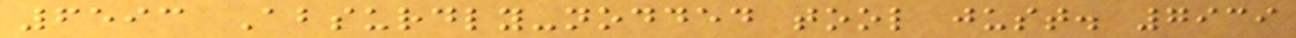6593 Absurdly-nodded tool just. 7939
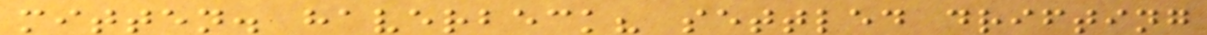mitten. haverbeck? settled drifting
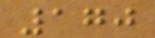170
